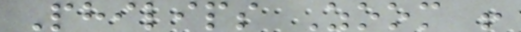Philips Zoom !
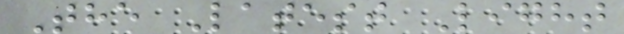The Latest Light
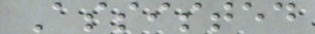Assisted
